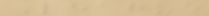League
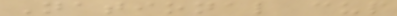National cup
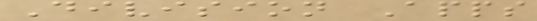Division Apps
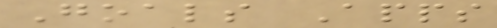Goals Apps
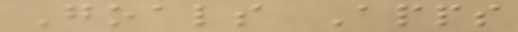Goals Apps
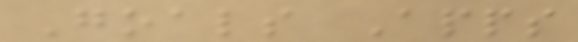Goals Apps
